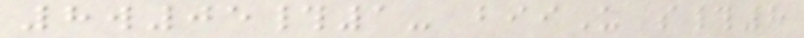8w05#1- biiU s#8
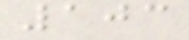103
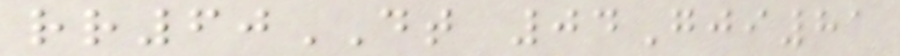rr60DT 04Gji81
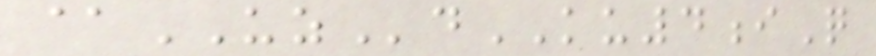@UZdKU4iQ
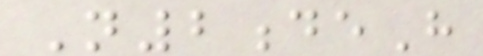N2deH
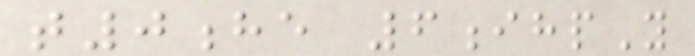t0he 6ihpY
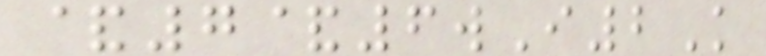&7&6wI2K
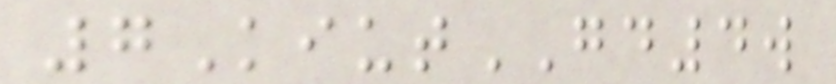7KiutGD4w
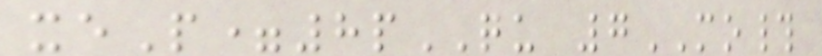xeP=8pQU 7MO#
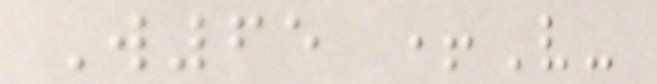W65 +V-
